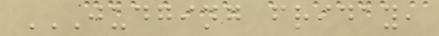JUDGING FRIDAY,
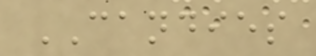CANDIES
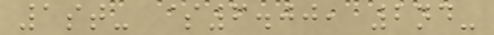1st- $6.00, 2nd-
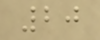20
